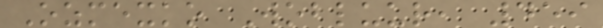Ozmexko Wobluur, 459
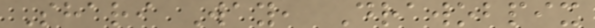Shari Way, Drawobpix
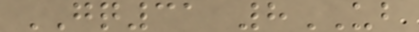GQ31 8UB
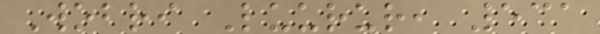Wobri Luurur, 531
